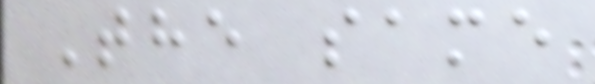The same
